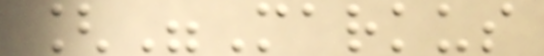["Markus
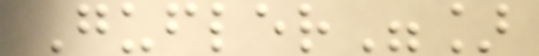Gufler"]
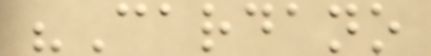"Cardano
